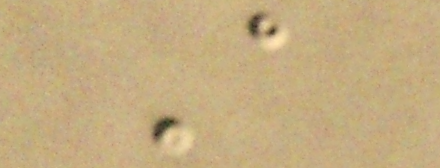A
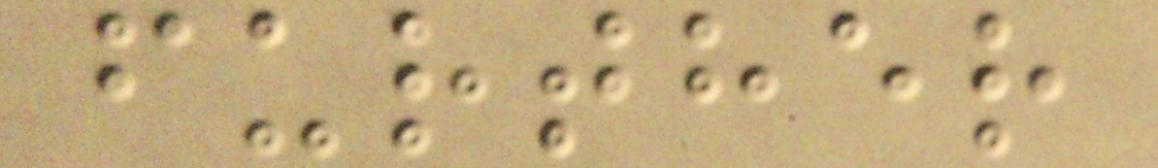further
